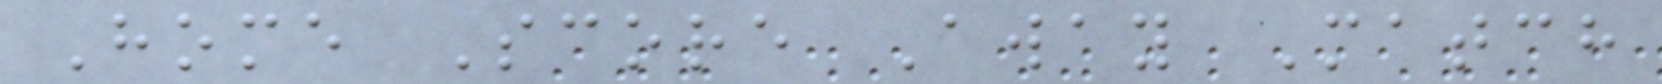Home Score Away Match
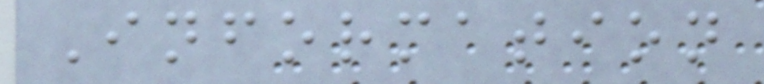Information
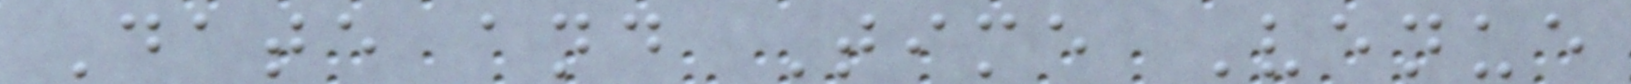Date and Time Venue
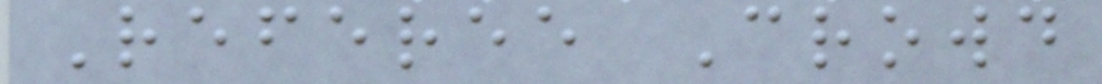Referee Crowd
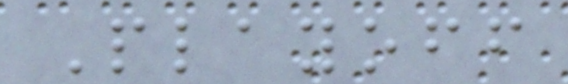Playoff
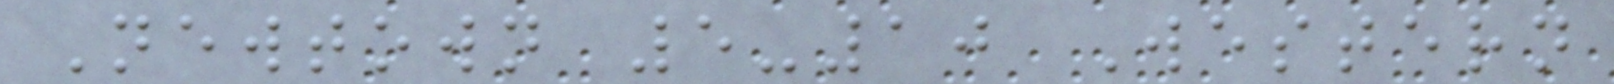Newtown 5-10 Western
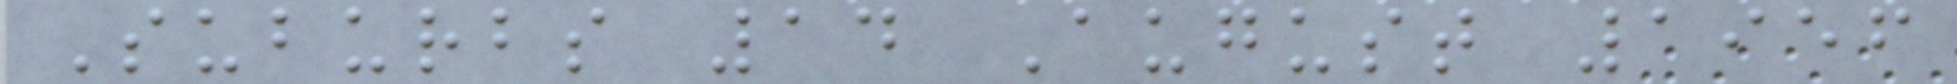Suburbs 14 August 1956
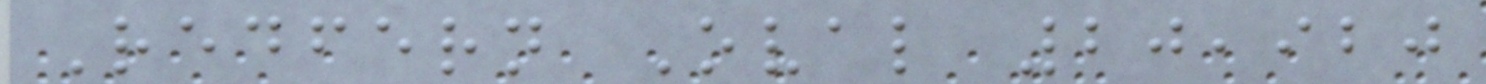Redfern Oval 20,920
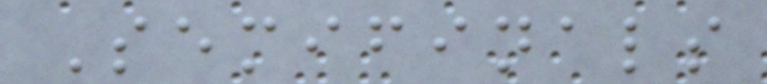Semifinals
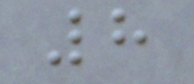8
